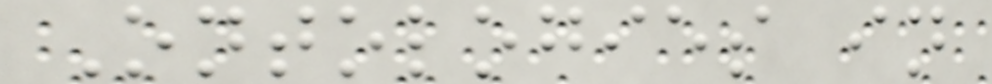Ontologies in
